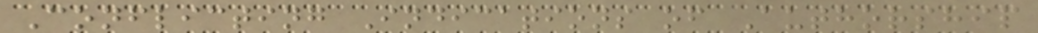Conflicting Indications of Authorship
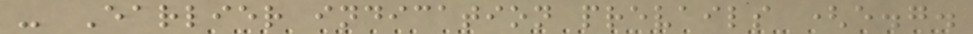- Earlier indication prevails (e.g.
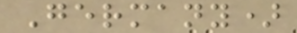Germany)
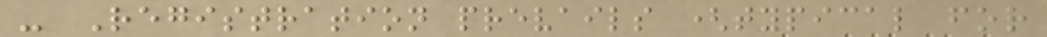- Registration prevails (typical for
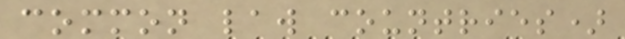common law countries)
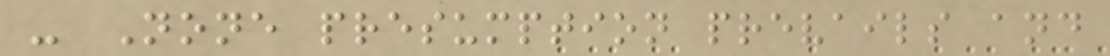- None presumption prevails and
